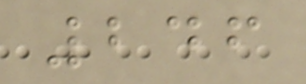246
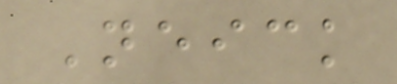Neick
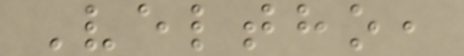Veltho,
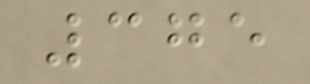375
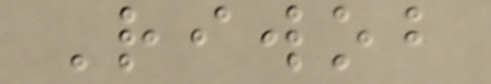Riwob
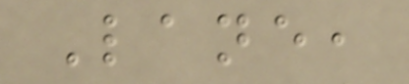Lane,
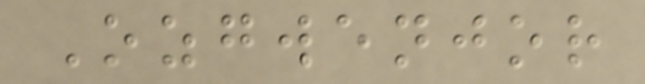Ozgwenjor
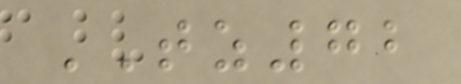TZ72
